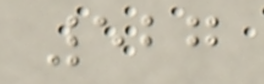527
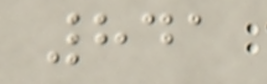841
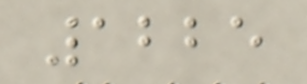1225
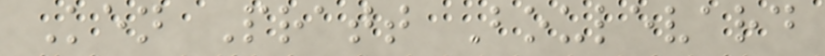Ken Pratt Boulevard
